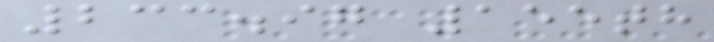233.97 155th
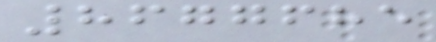8677685
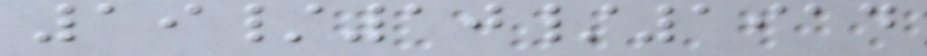19/10/1914
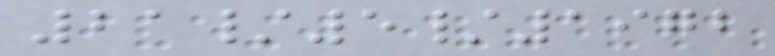21/5/1972
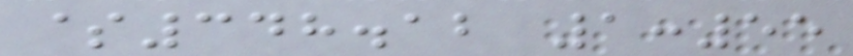$348.12 1:55
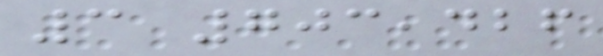3 703,426
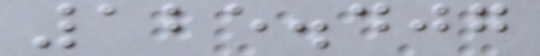125.407
